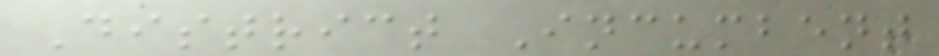District Incumbent
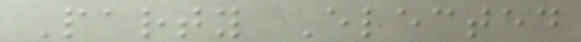Party Elected
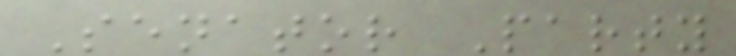Senator Party
